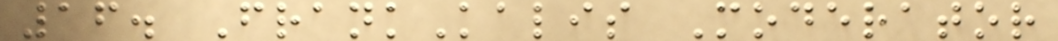16. FrankKalis Moderator
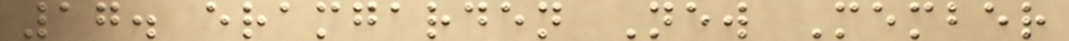17. eramgarden New Member
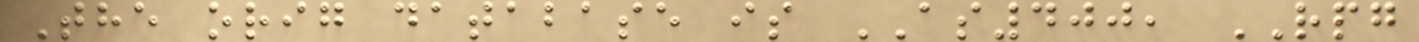The orig database is AS400, RPG
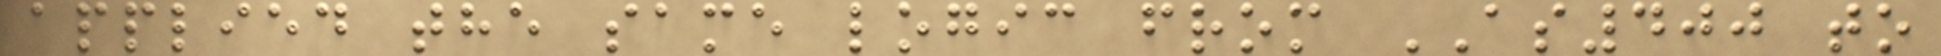applied the same logic from AS400 to
